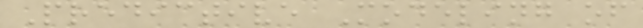Predictive Modeling of
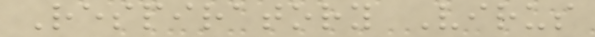Respiratory Virus
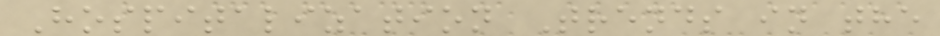Hospitalization Trends in the
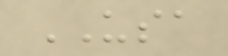USA
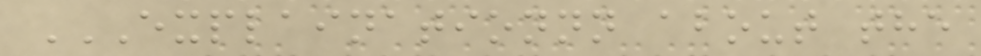EXPLAINATIONNN ABOUT THE
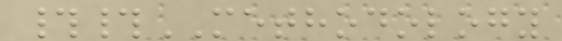##METHODOLOGY
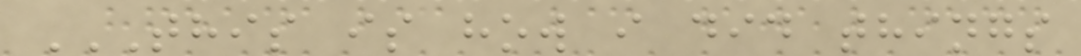THIS IS HOW I DID THINGS
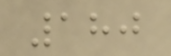180
